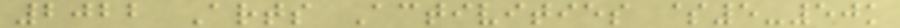2022 Arts Activities $5-50k
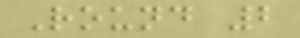Round 2
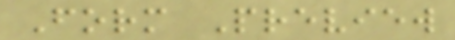Form Preview
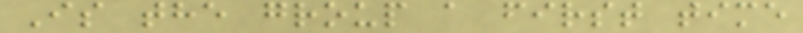Is the group a first time
